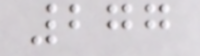277
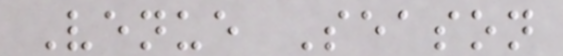Venue Season
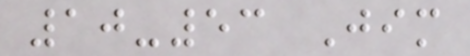10-53 Jim
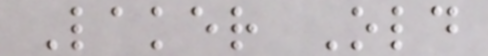Laker Old
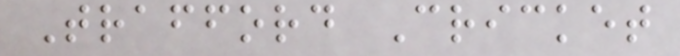Trafford Cricket
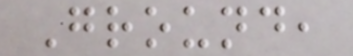Ground,
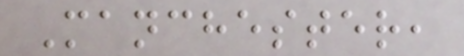Manchester,
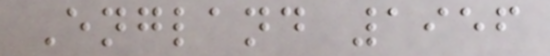England 1956
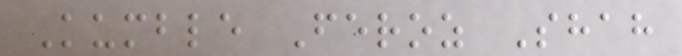Kumble Feroz Shah
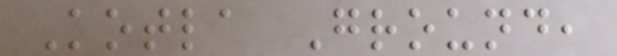Kotla Ground,
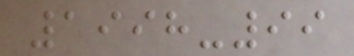1998-99
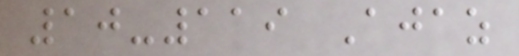10-119 Ajaz
